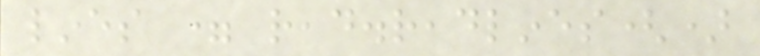lines = read.readlines()
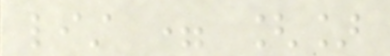list = []
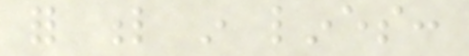for l in lines:
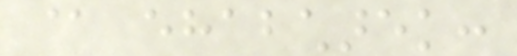@ ehabcharek:
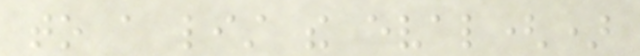to a list the eval()
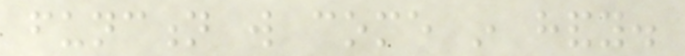function will come in handy.
